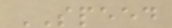SPEED
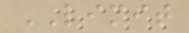LIMIT
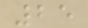25
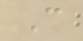C
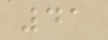41
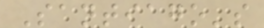Santiago's
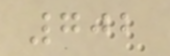702
